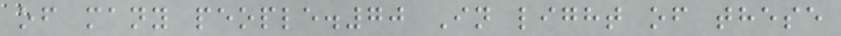of many people.70 In light of these
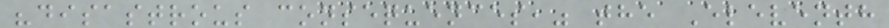"disastrous consequences," the Eleventh
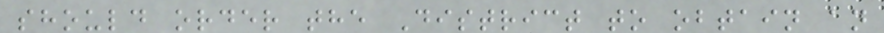should order the District to obtain an
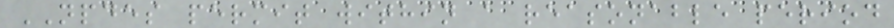NPDES permit within a reasonable period
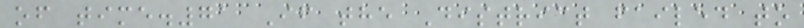of time.71 If the District failed to
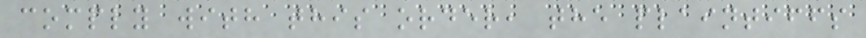comply with this order, the plaintiffs
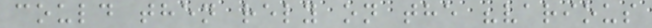could then rely on the "various
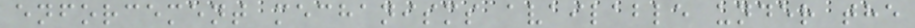enforcement mechanisms available under the
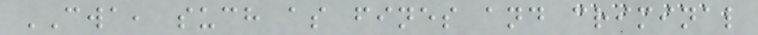CWA, such as fines and criminal
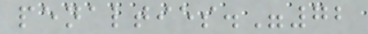penalties."72
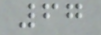67
